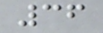36
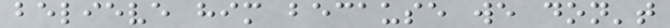believe him because we don't
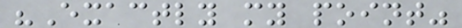"Exactly my point"
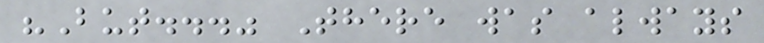"But..." There was always
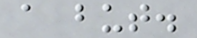a but.
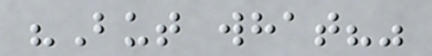"But what?"
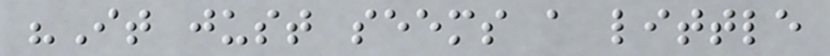"It just seems a little
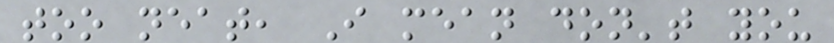too neat, I mean don't you
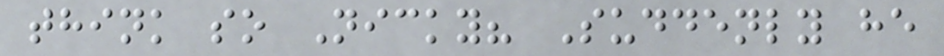think so Nicky? Suddenly he
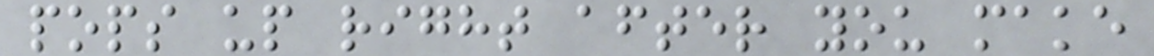pops up right after you make
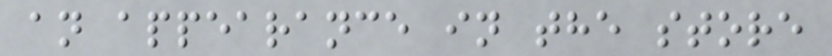an appearance in the store
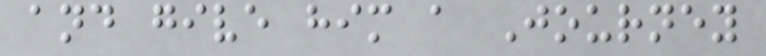and give him a Journey
